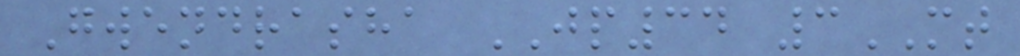Gwendrasha JP34 3MT
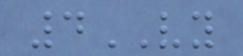4VY
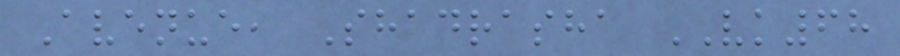Avenue, Shadrasha VK68
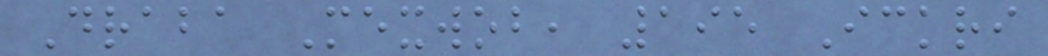Draba Mexwob, 195 Ickri
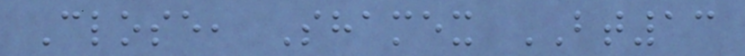Close, Shamex BT13
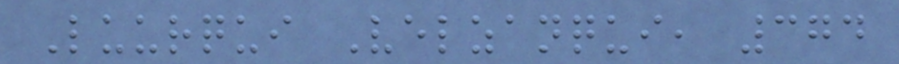Luurqui Velzanqui, 374
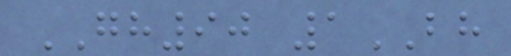GH90 1BH
